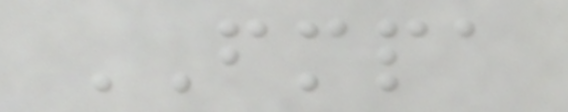FMPA
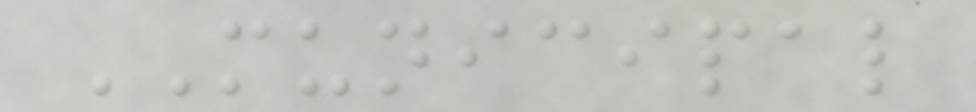MUNICIPAL
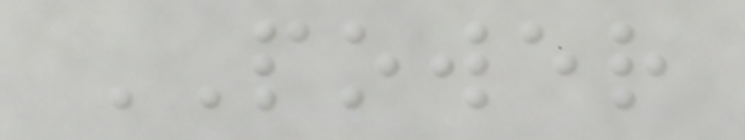POWER
